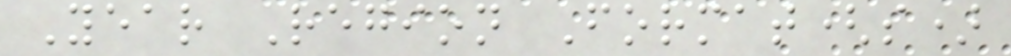Year Region Format(s)
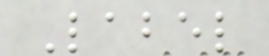Label
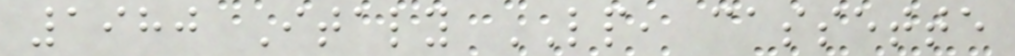1980 Italy LP, cassette
